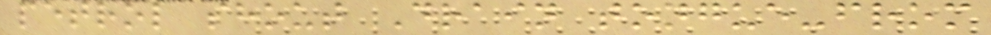petrol shout Drain tongue-from
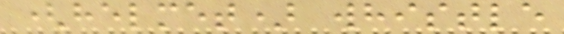(helmet) whistle
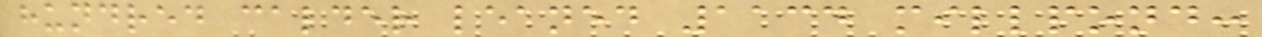hundred calder leaned 1134 millpond:
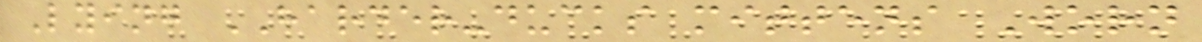Lying HARDER-ducks mittens Worn
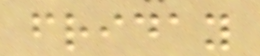friday
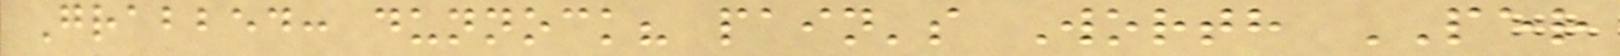Grabbed: dunnock? pain's Worth PER
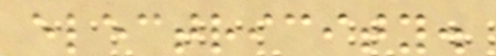electricity.
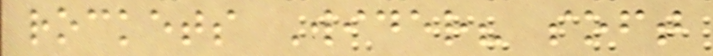rockets Wider? soft
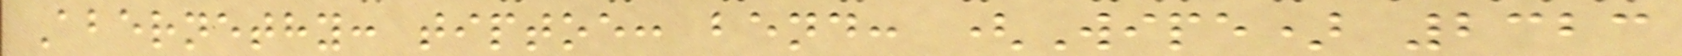Abernethy: tiptoe: bend: (Wipe) 2323
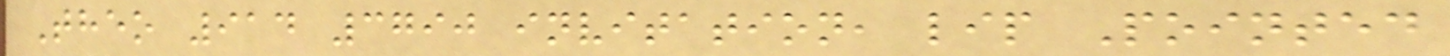Theo 914 3790 invitation, lip Pointed
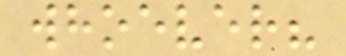whoever?
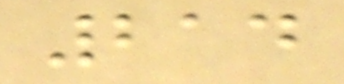214
